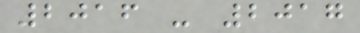2016 - 2017
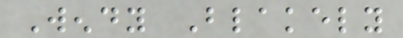Wendy Blakely
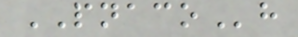PNACOh
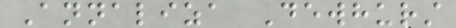Annaliza Dewhurst
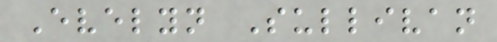Evelyn Sullivan
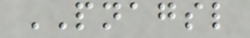PNAGSL
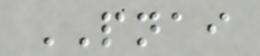PNAI
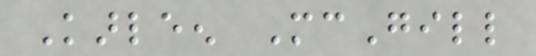Karleen McGill
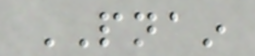PNAIN
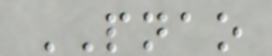PNAO
